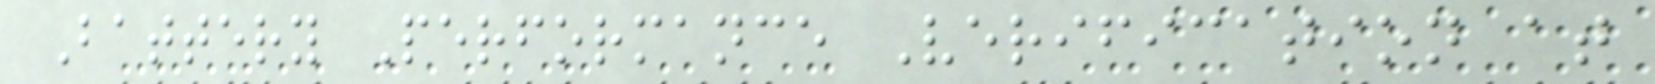Battery Performance Verification at
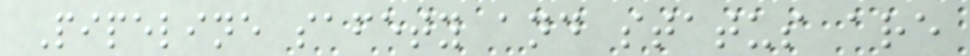Pipeline safety and status are
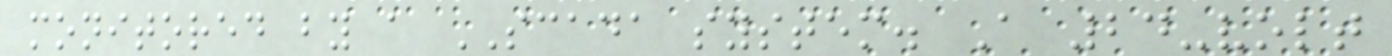monitored by a SCADA system. A 24-volt
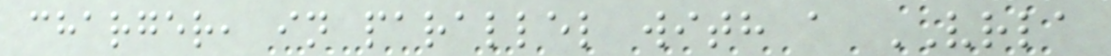charger, in parallel with a VRLA
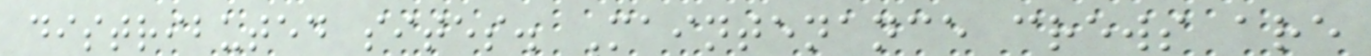distributed sites. Maintenance crews are
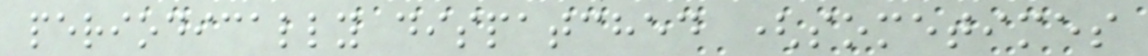periodically dispatched (sometimes
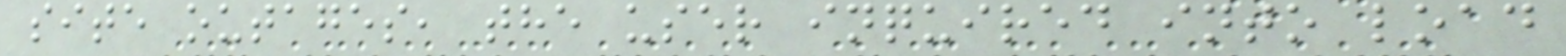site outages, the user inquired into load
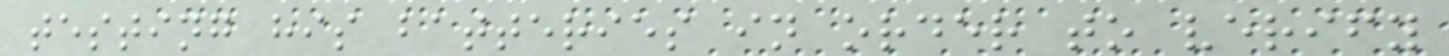testing his batteries in order to verify
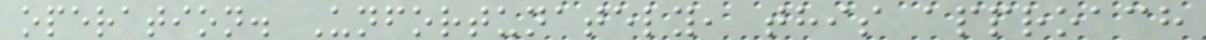operation. Unfortunately, this approach
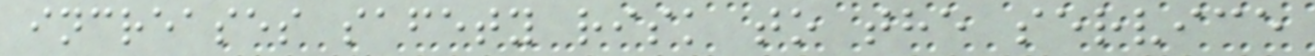increases safety risk to the service
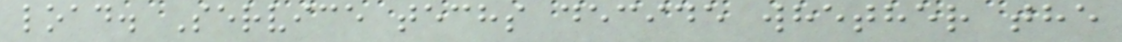load. Service techs decide whether the
